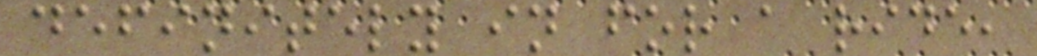definitely in for a ride,
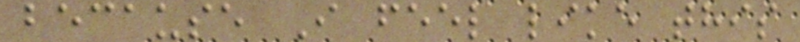because I feel like this
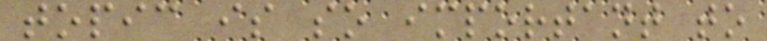topic is so important to
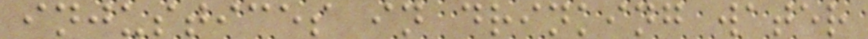injustices in drinking water
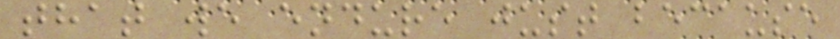that we endure just because
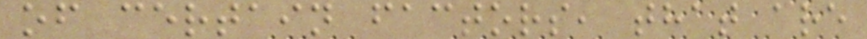of certain factors, that are
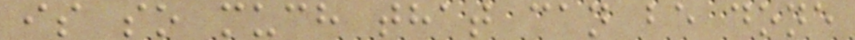is so much that can be done
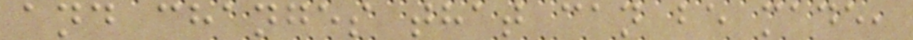and changes that can be made,
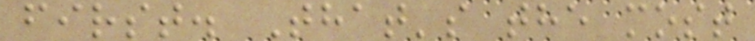first. That's the most
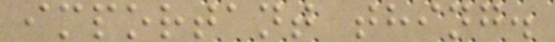important thing.
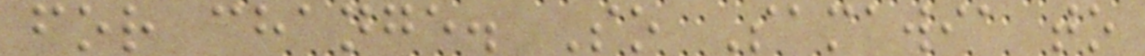for change. So Samawia to
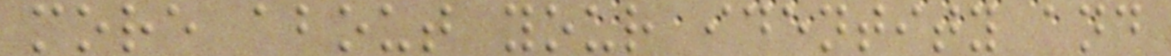more about your identity and
